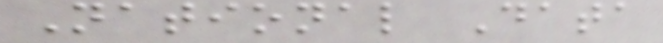National Data
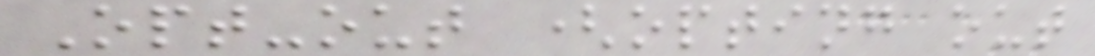Opt-out (opting out
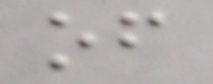of
